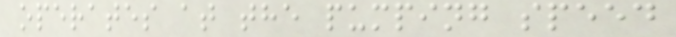operates at the pumping speed
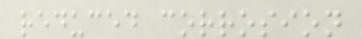reduced corrosion
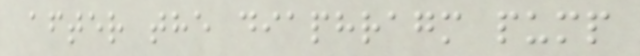after the diaphragm pump
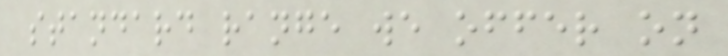standard range we offer on
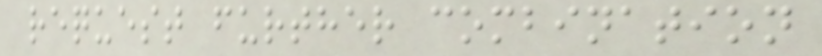request further combination
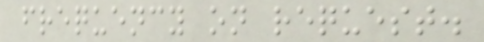frequency on request.
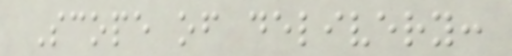Scope of delivery:
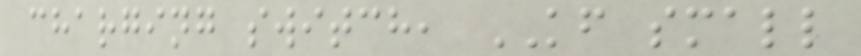charging switch, KF small
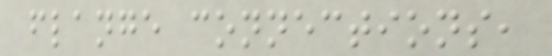flange connections,
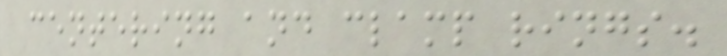centering and clamp rings.
